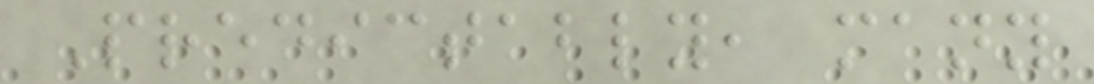Predictably, many
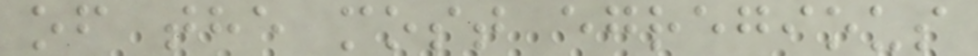of the most egregious
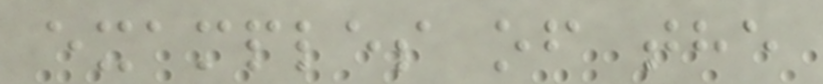examples of the
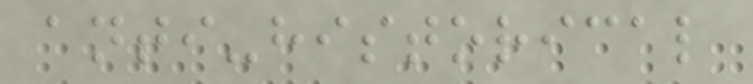anti-historical
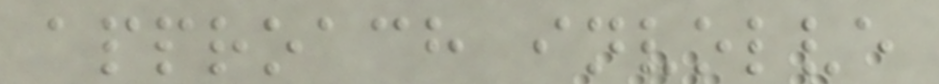approach involve
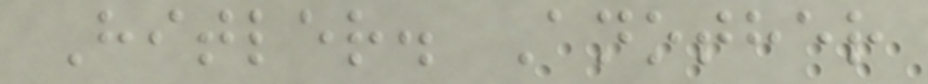Hitler. Another
